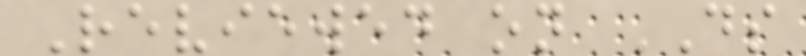Reviewed on DS
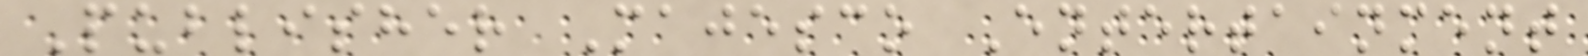Publisher Majesco Entertainment
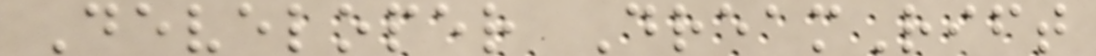Developer DreamRift
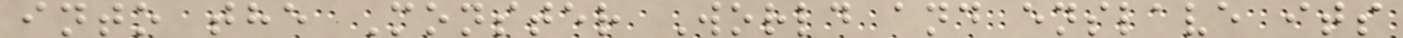into the Monster World and enslave its
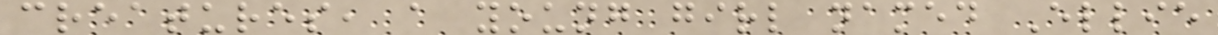creatures, a young girl named Ellie
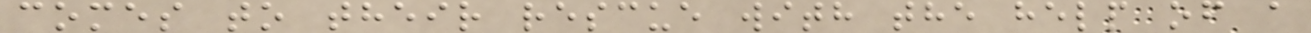comes to their rescue with the help of a
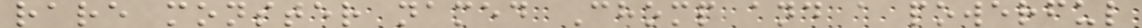rare monster named Chomp and a powerful
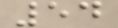54
